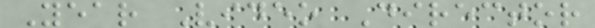Year Video Director
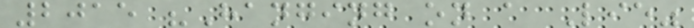2015 "Hanging on a Lie"
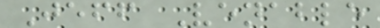Jeff Venable
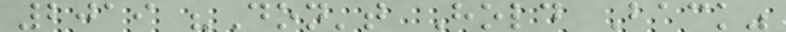2019 "Don't Hold Back"
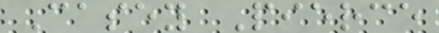Casey Pierce
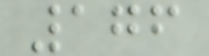176
